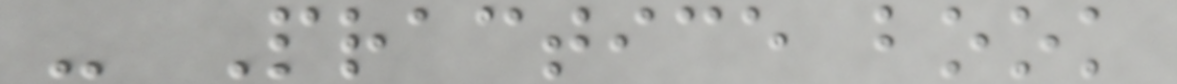- Practice book
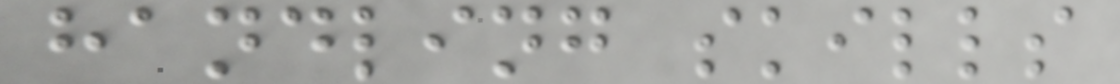handling skills
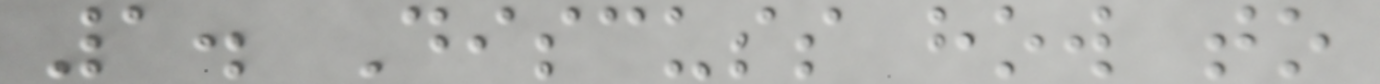1. Discuss how to
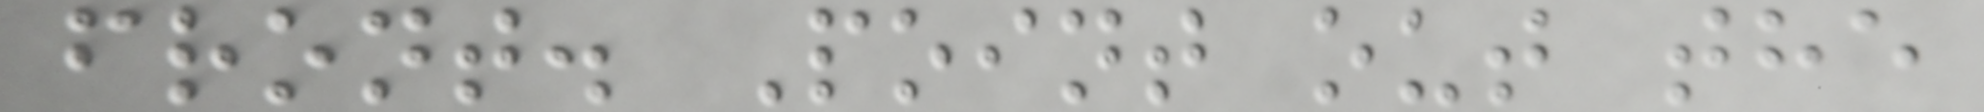front. Point out the
